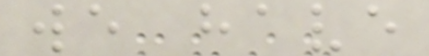we have
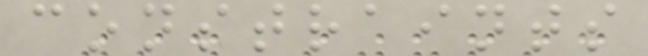constraints
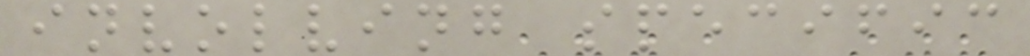involving specific
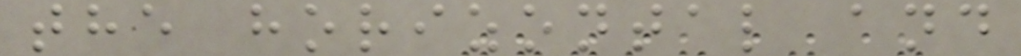the horizontal and
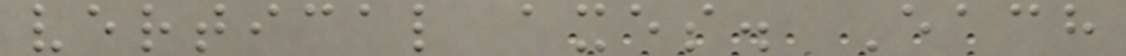vertical axes. Each
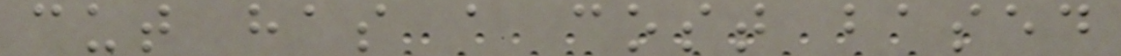cut has a cost based
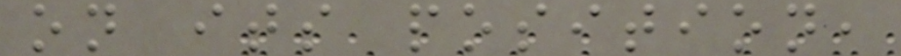on its position,
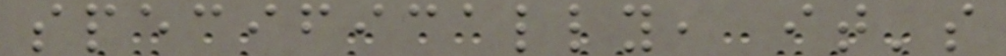specifically, it's
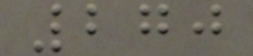270
